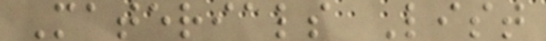Materials List
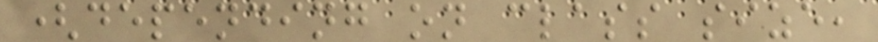(depending on class size,
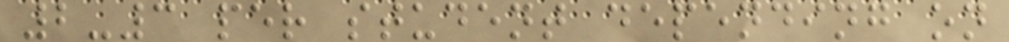2-3 per student depending on
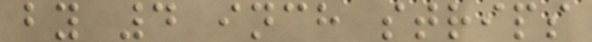by 4 inch strips
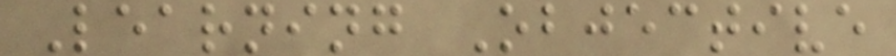Learning Objective
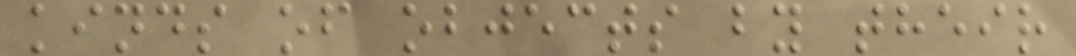kinds of objects by their
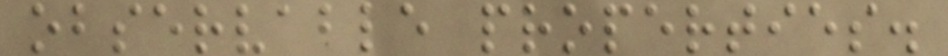observable properties.
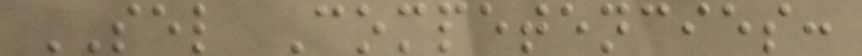SEL Competencies:
